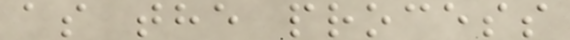as the process
